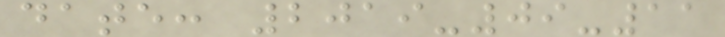date: 2019-09-11
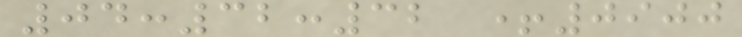04:32:32 +0900
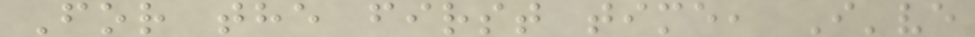For the first time, I've
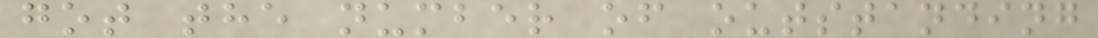got the number of outstanding
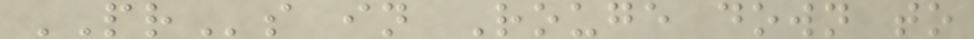PRs in Rouge down to
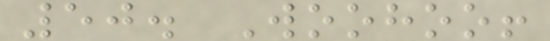50. Woohoo!
